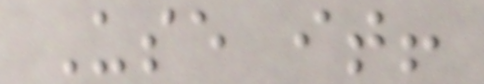Use it!
